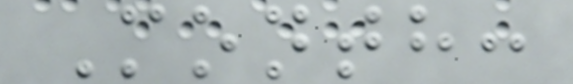Month:
